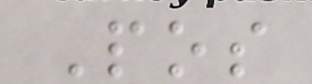Pos
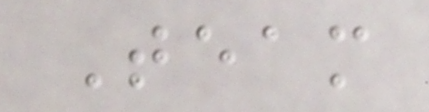Team
